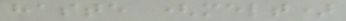haste (melt)
